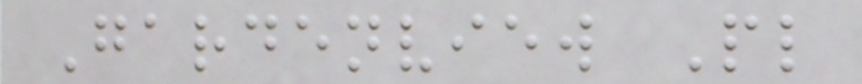Gardenview Pl
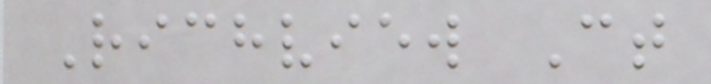Richview Ct
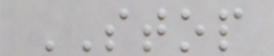STOP
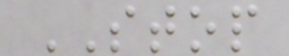STOP
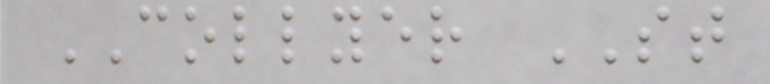COLLYER ST
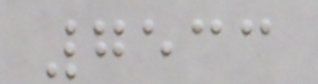7533
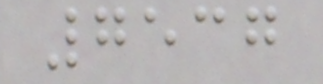7537
